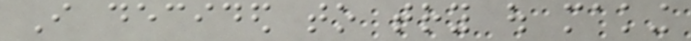I decided to try out making
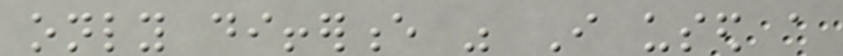only difference was I used a
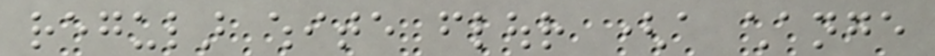regular white flour (a change
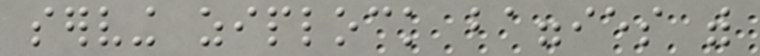serving ziplock baggies with
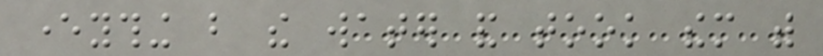everything but the water and took them with
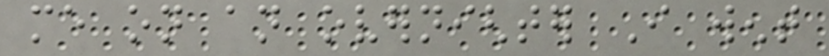me on an overnighter I went
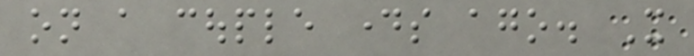on a couple days ago. It
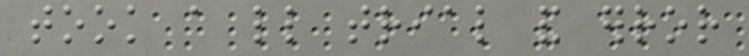took a little trial and error
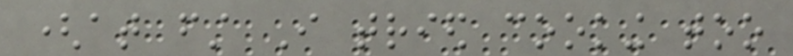(at first I tried cooking too
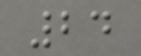24
